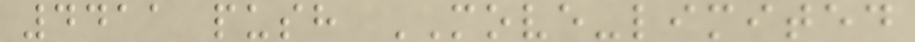4411 push MOVE-limited
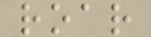roar
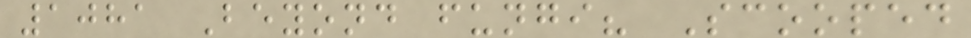1081 Beyond fungi? Scooped
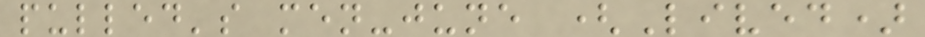pulled's men-june (Lived)
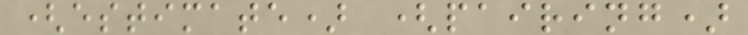(estimate) (pairing)
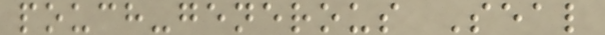pouch-generous Seal
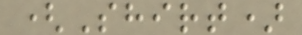(Shirt)
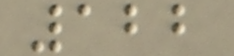122
